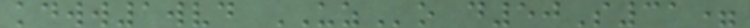kdww1wvd UZo d50S31=
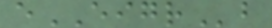eEIGRb
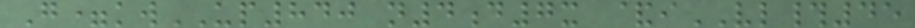G=kwUP840 n4d7x &iVL#45
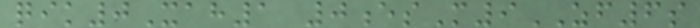qik0Xah1 0esM9ZF6s
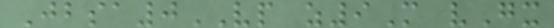Jbsa0VP z9M vGx
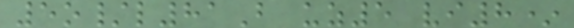5o/l81B uz5 vi8*
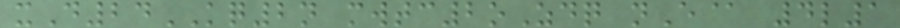xD24KQ2n mwtc2oZdq nE@ 4l1
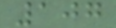107
